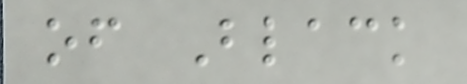of Black
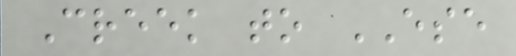Creek to ESE
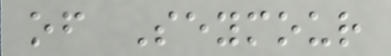of Seymour
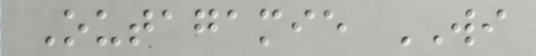Outagamie WI
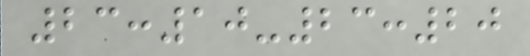23:10-23:20
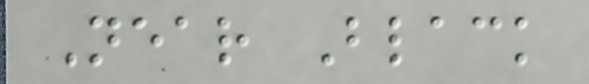Near Black
